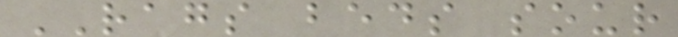RAGS beds sour
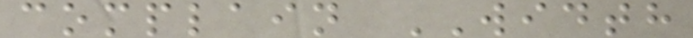complain WIDTH
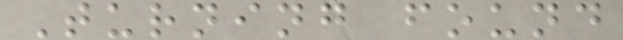Turning found
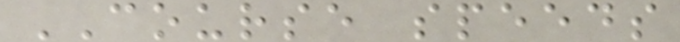COURSE speeds
